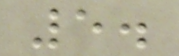5.
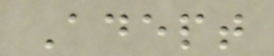Adept
